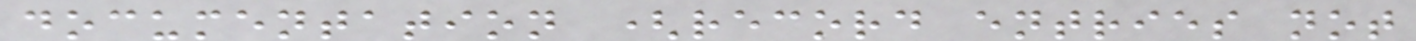documentation (record entries not
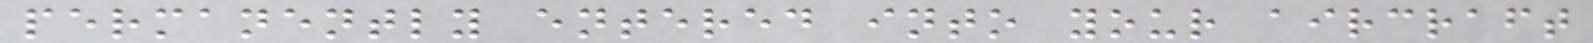permanently entered into your aircraft
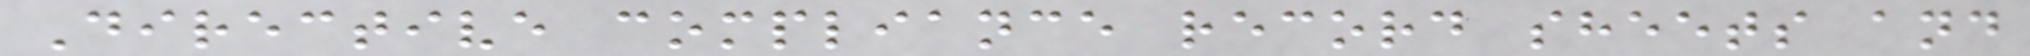Directive compliance record sheets and
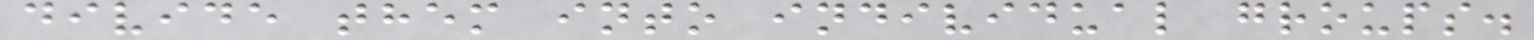divide them into individual groups.
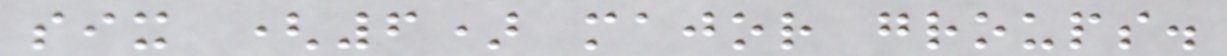six (6) major groups.
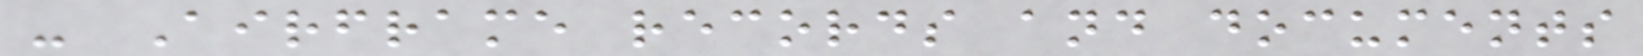- Airframe records and documents
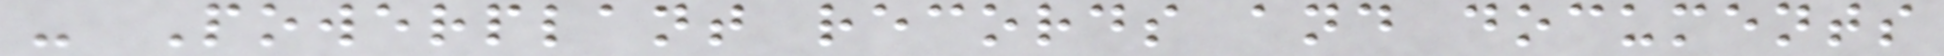- Powerplant records and documents
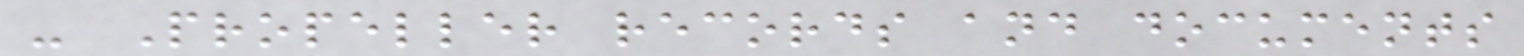- Propeller records and documents
